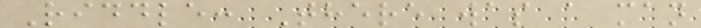Riddle: There was a man
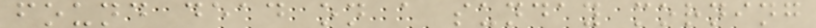found dead on a sunday morning
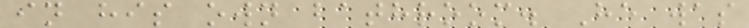in his own bathroom. He was
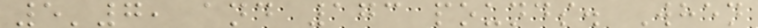5'7, and 173 pounds. When
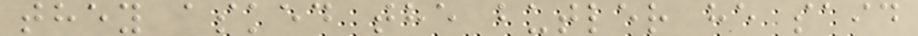they asked the butler he said
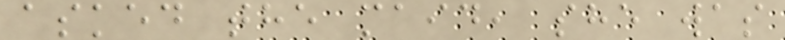asked the maid, she was
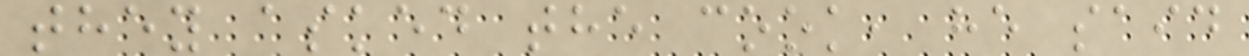they asked the cook, he said
